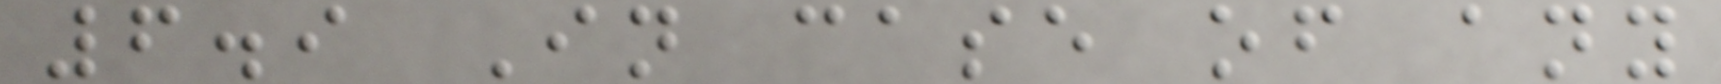6.9 In case of any
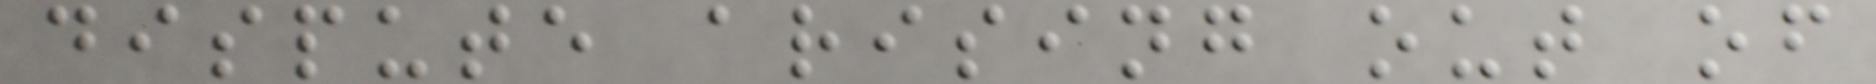dispute arising out of
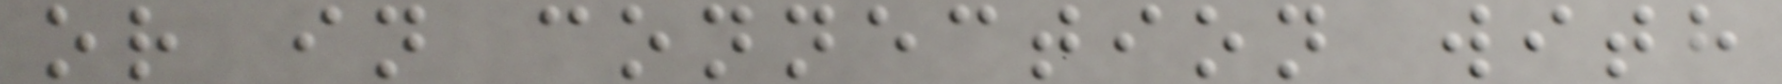or in connection with
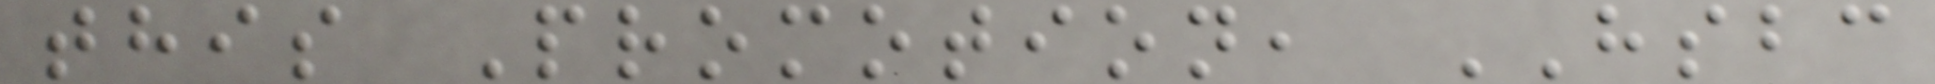this Promotion, HSBC
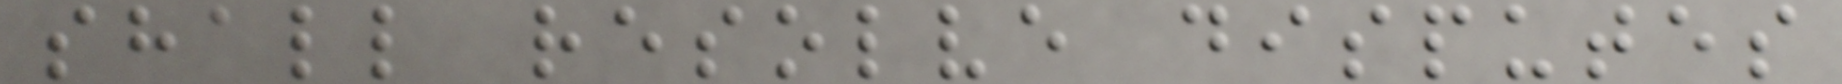shall resolve disputes
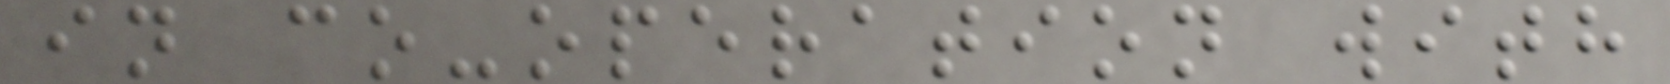in co-operation with
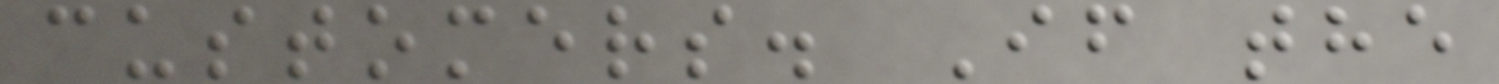customers. If the
